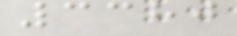3380
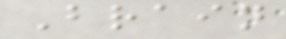Brain
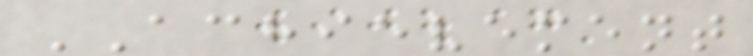ACHIEVEMENT
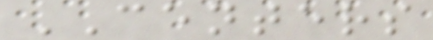CENTERS
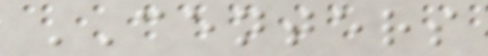CENTERS
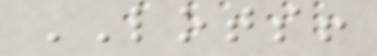LOTS!
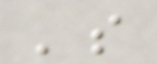's
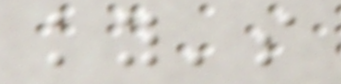ky's
